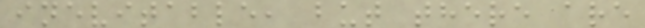inevitable, but there are
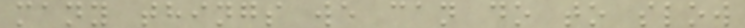many things we can do to slow
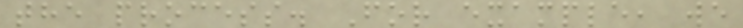the process. For example, we
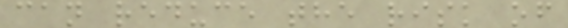can reduce the risk of
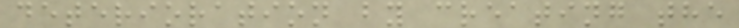deterioration by creating the
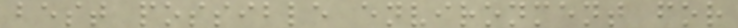best possible environment for
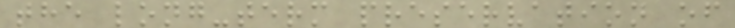the long-term preservation of
